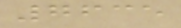7635
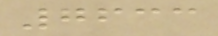7633
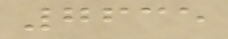7635
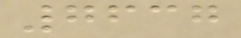7637
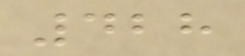428
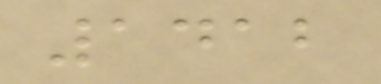1412
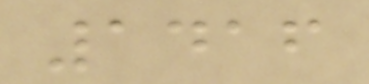1416
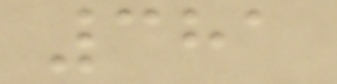381
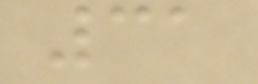31
